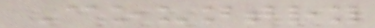Country
